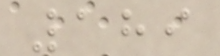189
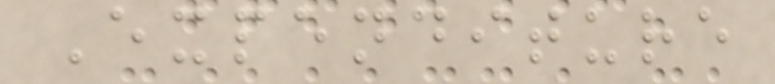Expenditure
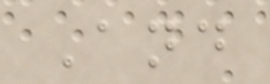And
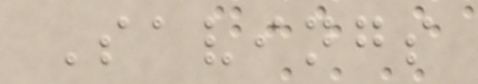Savings
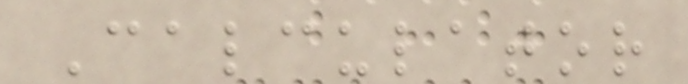Calculator
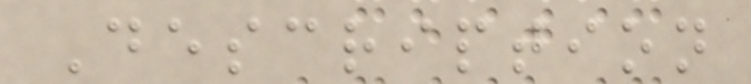Description
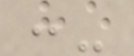:-
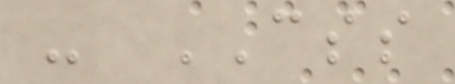- CSS
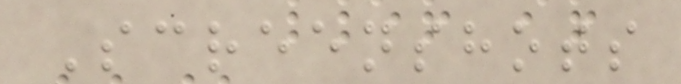Screenshots
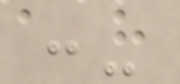:-
